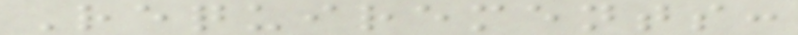Requirements:
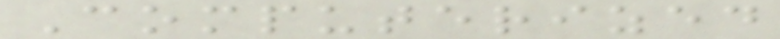Computerized
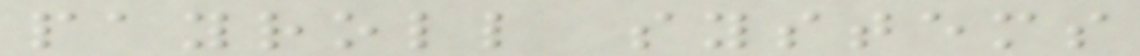payroll systems
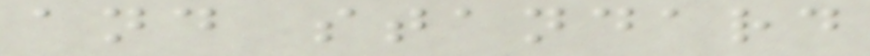and standard
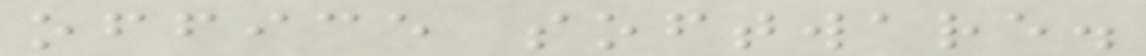office software.
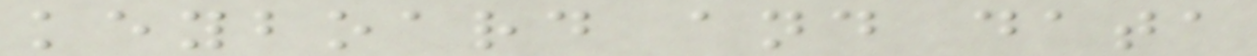keyboard and data
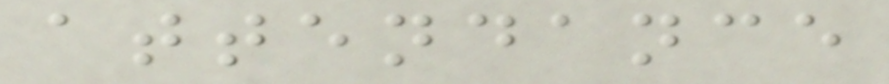attendance
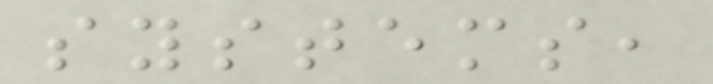systems,
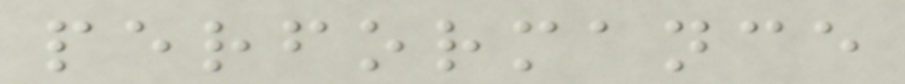performance
